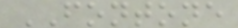FONTONE
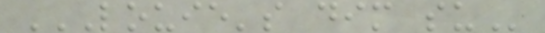LOUIE'S DIM SU
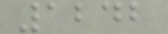1242
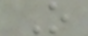O
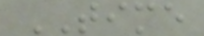TIME
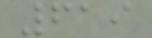619
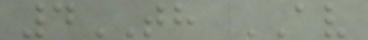4TH AV
